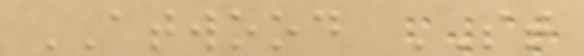ATWOOD ST
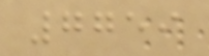7759
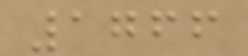1766
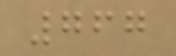767
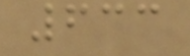633
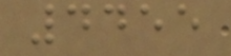4455
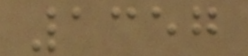1357
